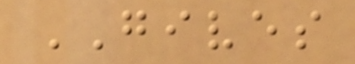GIVES
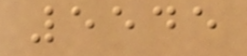5545
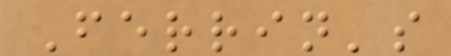Ferrin's
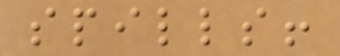spills!
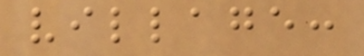village:
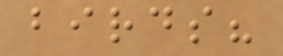birds?
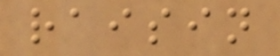raisin
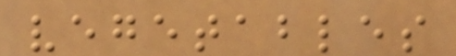vegetables
